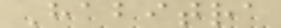Habitra
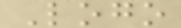Logo
